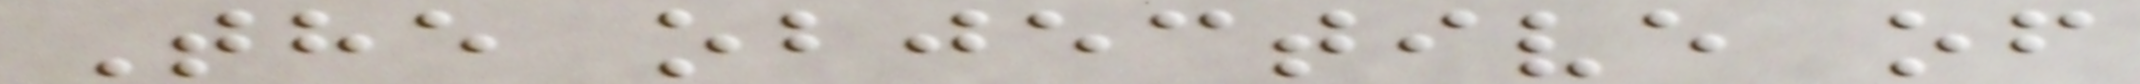The objective of
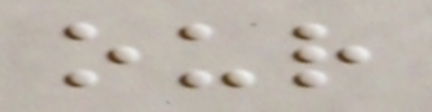our
